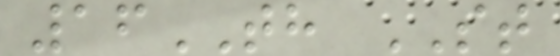16TH ST
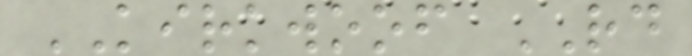KIRKWOOF RD
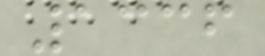1336
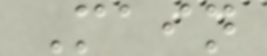Main
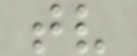tv
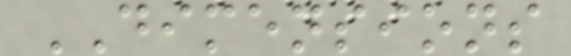DIMENSIONS
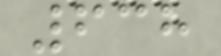638
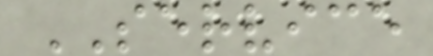SERVICE
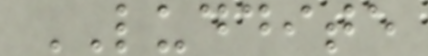LUDDITE
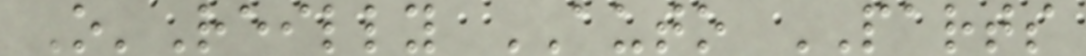O'Reilly AUTO PARTS
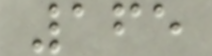165
